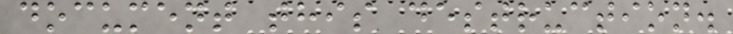document this destruction.
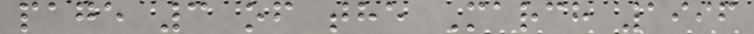page 3 of the March 1996
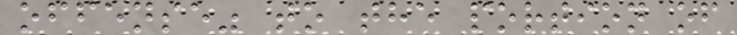offense" to the portion of
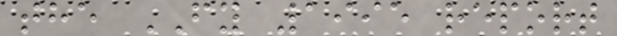the FY 1995 report
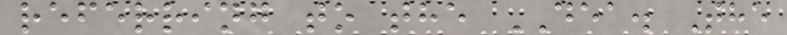referring to the DEA. The
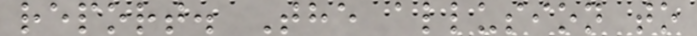report. The allusion to
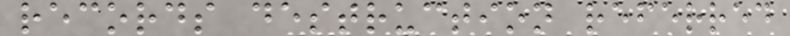records destruction referred
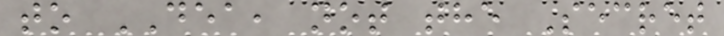to DEA, not the Secret
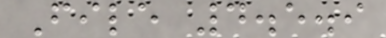File 4.5.9
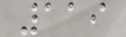119
